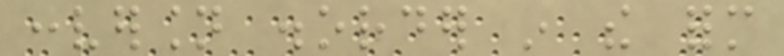conversion disorder in the form
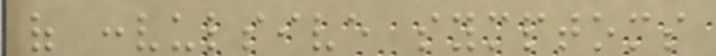of convulsive symptoms
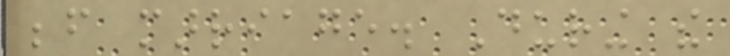before marriage. During the
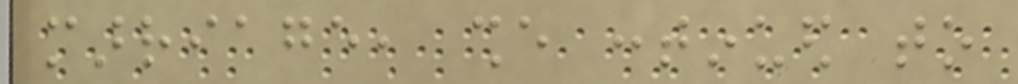marriage, she continued to
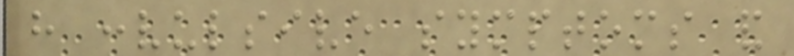have convulsive symptoms and
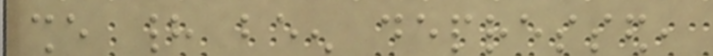she had been depressed,
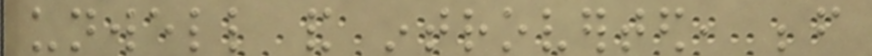unwell and introverted, before
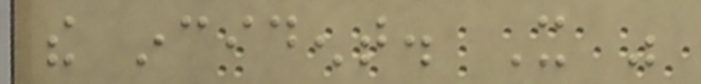the incident. It was
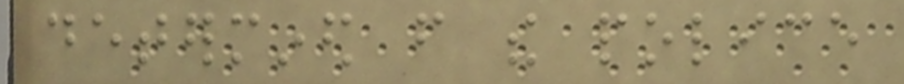determined from the police
